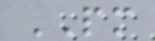PM
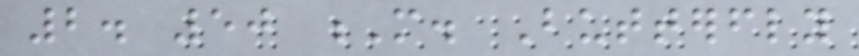2. 50 M. Butterfly
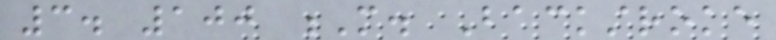3. 100 M. Backstroke
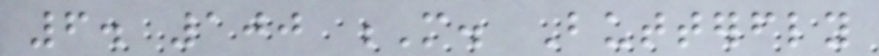6. 100 M. Butterfly
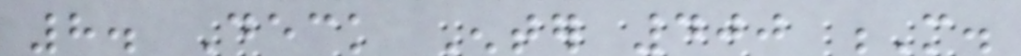8. Deck Enter 400 M.
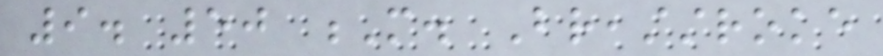9. 50 M. Breaststroke
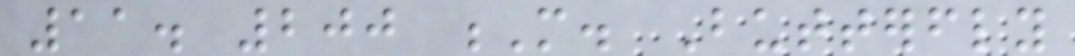11. 200 M. Butterfly
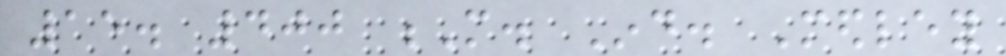15. 400 M. Ind. Medley
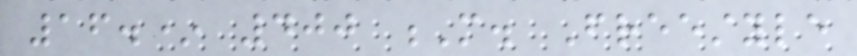16.* 400 M. Freestyle
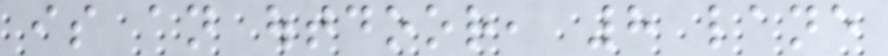is an outdoor, 8 lane
